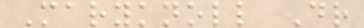Maryknoll Dr
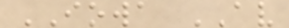IOWA AV
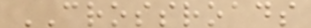CROSSROADS
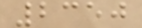2350
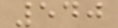540
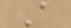A
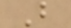B
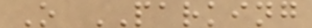O PARKING
